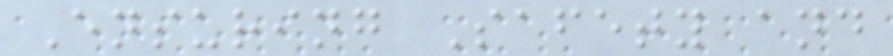Ensuring Safety and
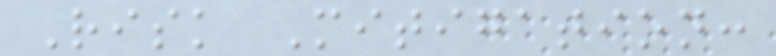Risk Mitigation:
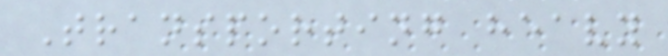Transporting heavy
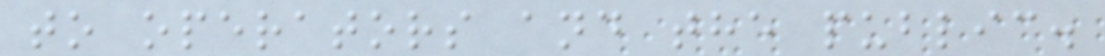to operators and the public.
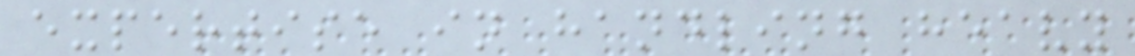expertise in handling heavy
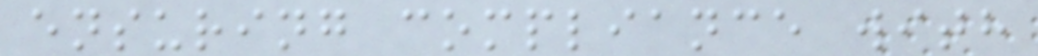ensuring compliance with
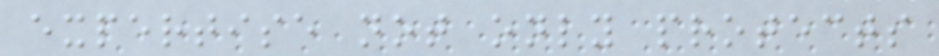expertise not only protects
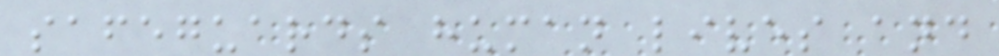safeguards human lives and
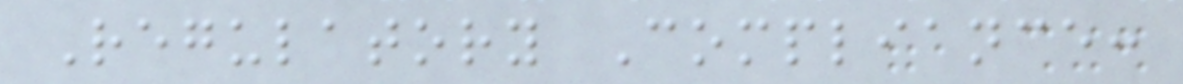Regulatory Compliance:
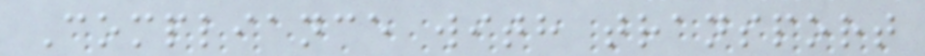Compliance with transport
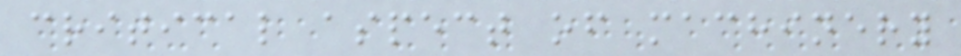critical aspect of machinery
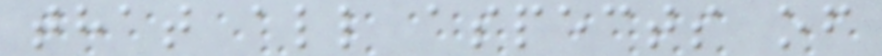that all aspects of
